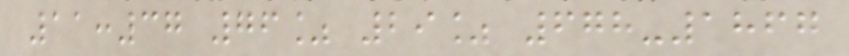11:37 76% 29% 678-1867
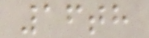16th
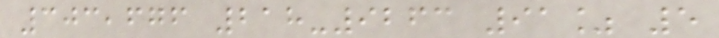303,676 218-9263 91% 5
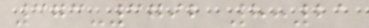373-3792 8:21
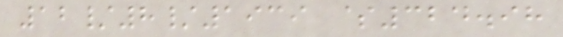12/8/1939 $324.98
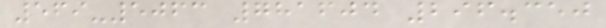569-5063 781604 296.350
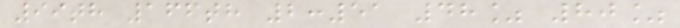99th 166th 2:51 48% 80%
